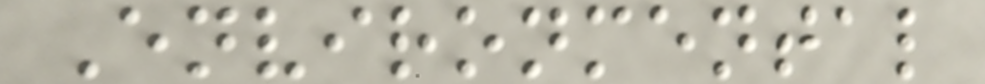Environmental
